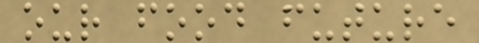our food future
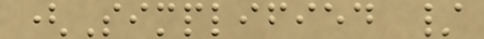(Simplified /
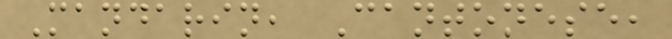Mandarin, Cantonese,
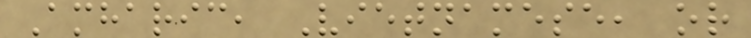Amharic, Vietnamese, or
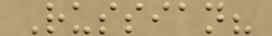Russian?
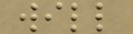will
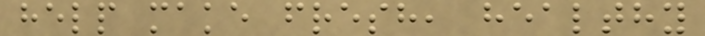help make fresh, healthy
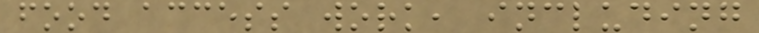food access work, including
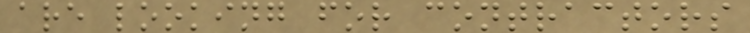are looking for contractors
